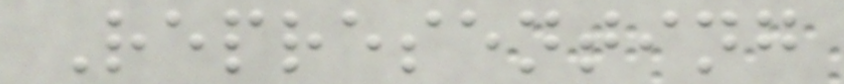Representing
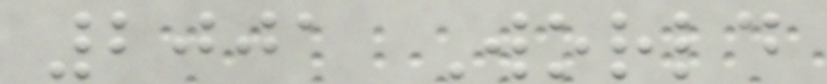2001 World
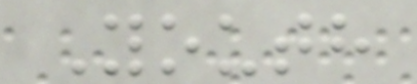Youth
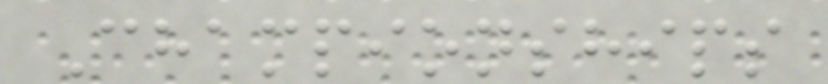Championships
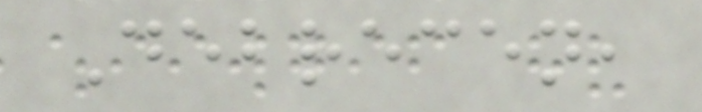Debrecen,
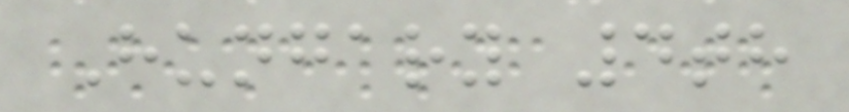Hungary 4th
